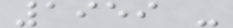1959 -
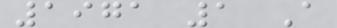1971 1 A
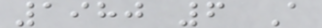1980 6 A
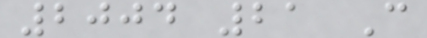2004 21 C
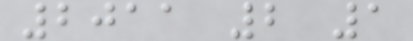2011 2 1
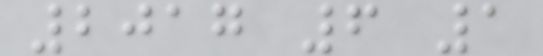2017 6 1
